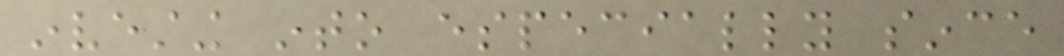investing into especially since
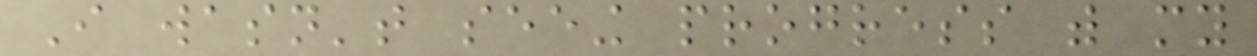I wasn't seeing progress with my
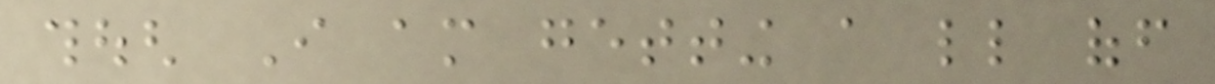though I am getting a little off
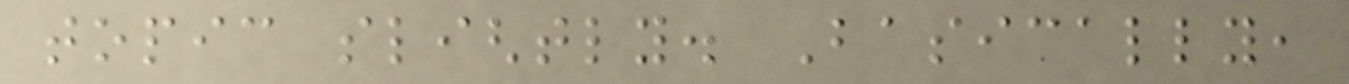topic slightly. Basically,
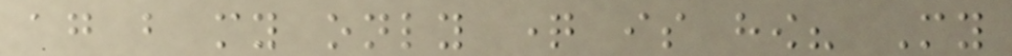again but my only question is how? My
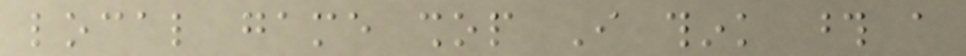local game shop I think those a
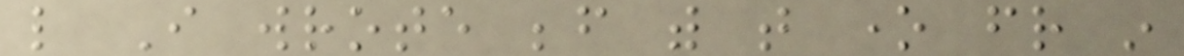like I wrote before with that one friend in
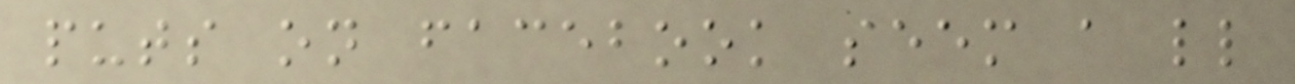puts on facebook seem a little
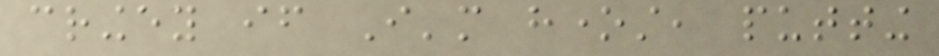cringey if I'm honest, putting
